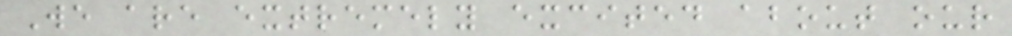We are extremely excited about our
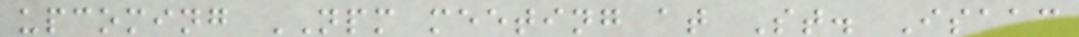upcoming NPM meeting at St. Isaac
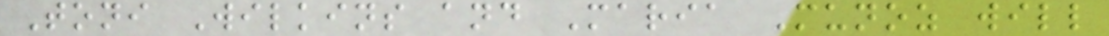Toni Wilkins and Maria Munoz will
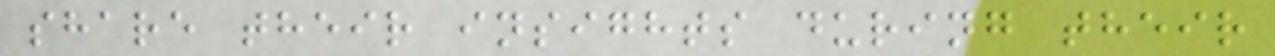share their insights during their
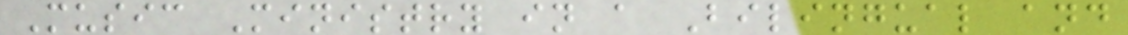Music Ministry in a Bilingual and
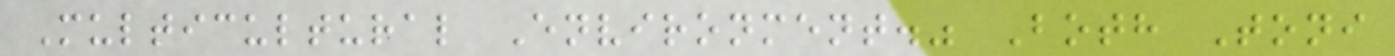Multicultural Environment." Both Toni
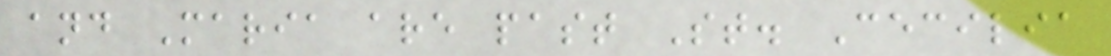and Maria are past St. Cecilia
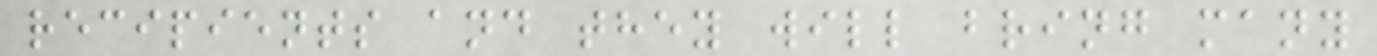recipients and they will bring many
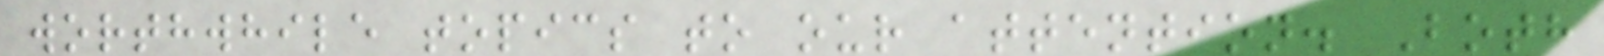worthwhile topics to our attention. Both
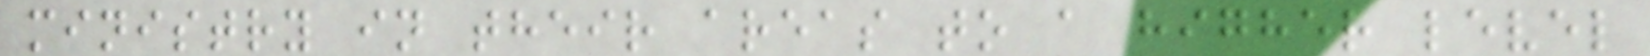ministry in their areas to a higher level
